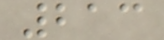213
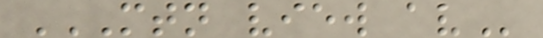MTN VIEW AV
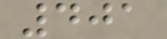401
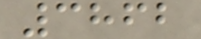3862
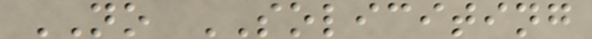NO SOLICITING
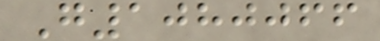G1080066
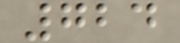724
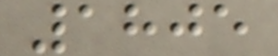1805
